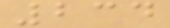234
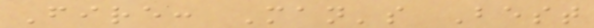Fire: Man's Best
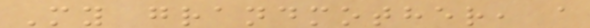My grandmother, a
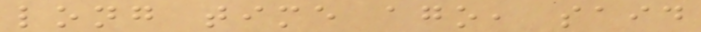long time ago, said
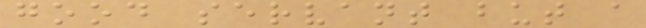good servant but a
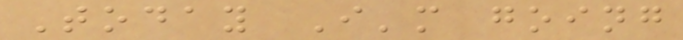Today I'm going
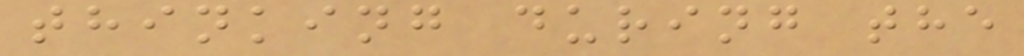thinking during the
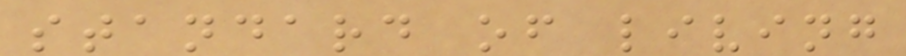standard of living
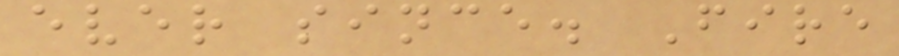ever since. Fire
